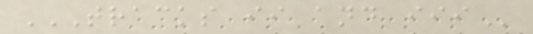TRACKS II AND III
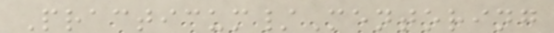Practicum/Mentoring
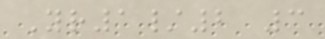Yr1/2 3
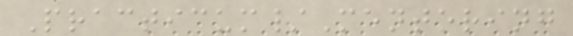Practicum/Mentoring
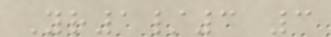Yr1/3 3
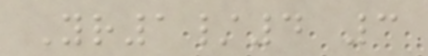Yr1/4 3
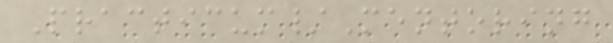Practicum/Mentoring
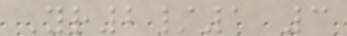Yr2/1 3
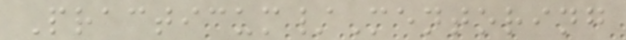Practicum/Mentoring
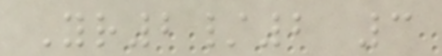Yr2/2 3
